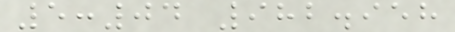5:04 982.958
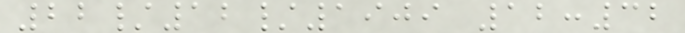22/12/1909 12:32
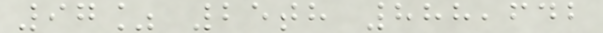97% 25th 888,642
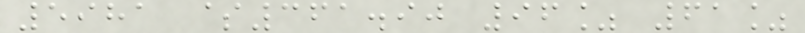5981 $361.90 96% 61%
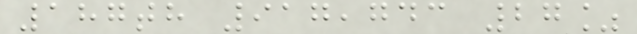187th 917,743 27%
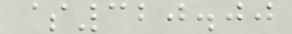$320.00
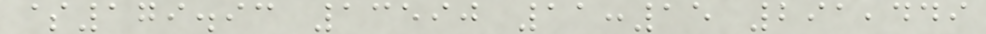$179.93 13590 11:15 291,449
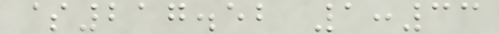$217.52 1:33
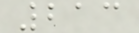213
